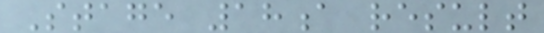Stage 18a result
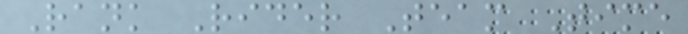Rank Rider Team Time
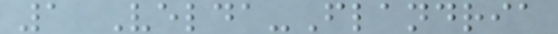1 Velda-Flandria
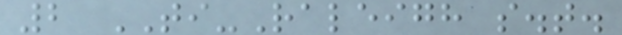2 TI-Raleigh s.t.
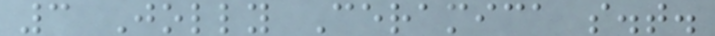3 Jolly Ceramica s.t.
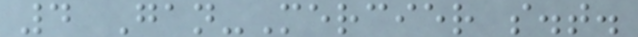4 Gan-Mercier s.t.
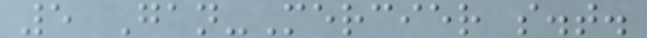5 Gan-Mercier s.t.
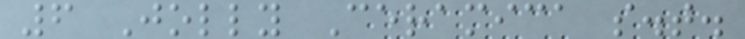6 Jolly Ceramica s.t.
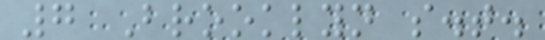7 Brooklyn s.t.
